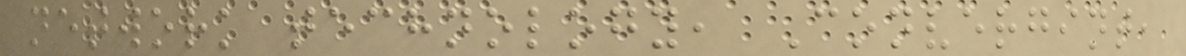network technology, Convergint,
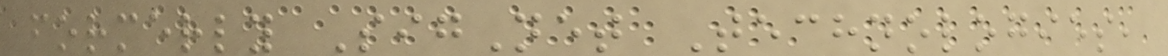formerly SigNet Technologies,
